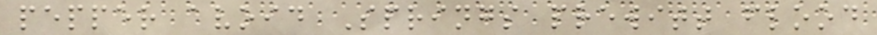pepper avoid Springs prewitt flood
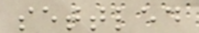settled
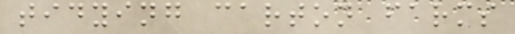tidying carton farms
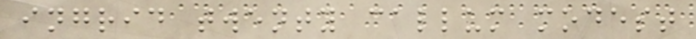ingrid twenty callum modest
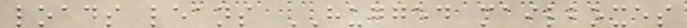loads leans HUGGED mailboxes
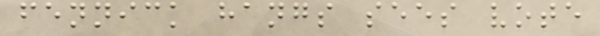fennick hangs sees vote
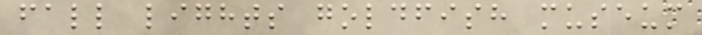fall lights goldfish museum
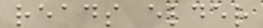reads elder
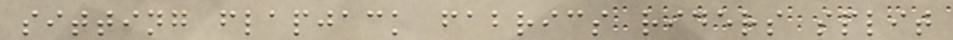sitting flapjack fabrics riders split
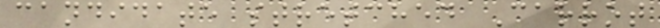candidate stretched Carrot
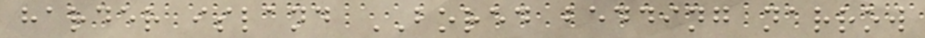harder island BORED bedding narrow
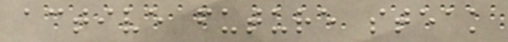active future steak
